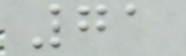71
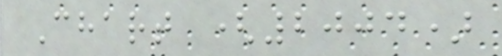Chart (2004)
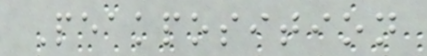Peakposition
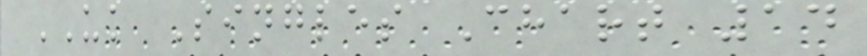UK Singles Chart 14
